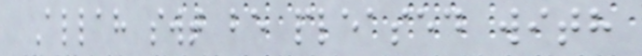Allah swt be pleased with
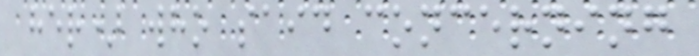her) who said concerning
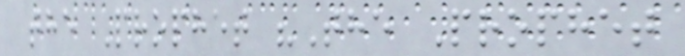the Prophet "The Prophet
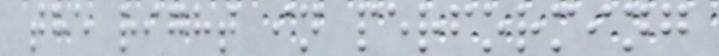the right in performing
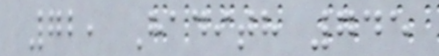72, Hadith 745
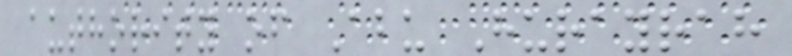authority of Abu Hurayrah
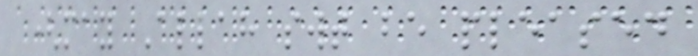(may Allah swt be pleased
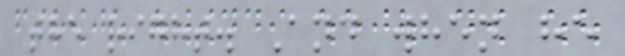the right. And when he
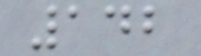142
